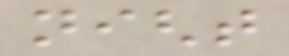night
